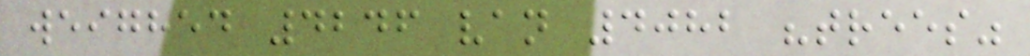weighed 4246 van 4082 "trees"
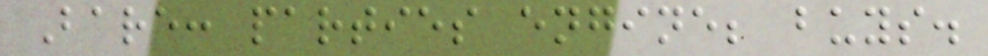Bare: parties engine; buys.
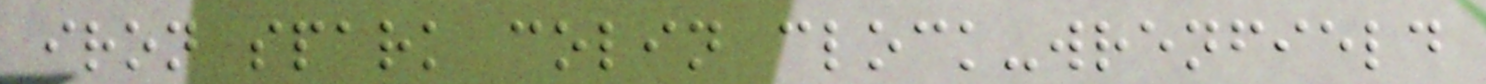iron spark colin clock-wrenfield
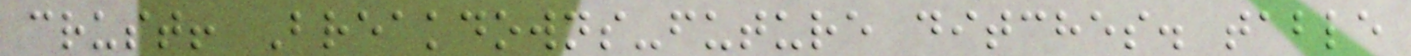crust! Breakdowns-future ditches. table
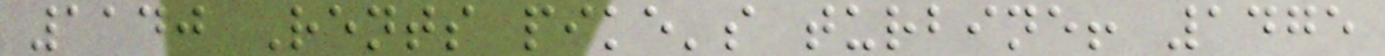1140 Rents pike's turbine! 1475
